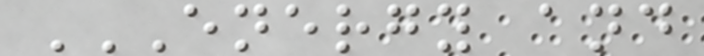ENERGY AND
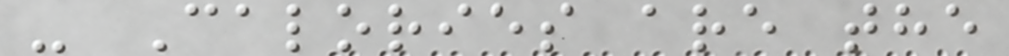- Calories are the
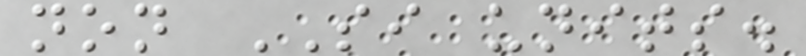non SI units.
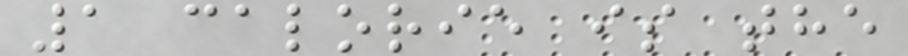1 calorie is the
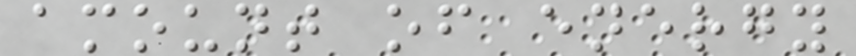amount of energy
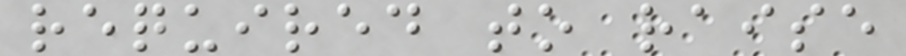required to raise
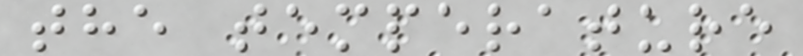the temperature
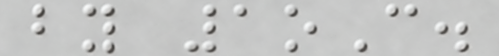by 1oC.
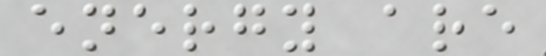energy are
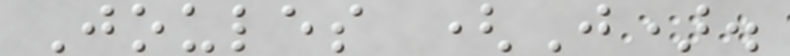Joules (J).
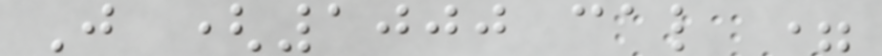J (1000 cal =
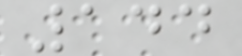144
